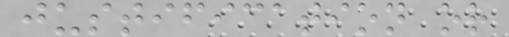justification or
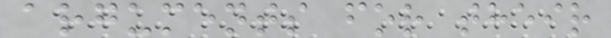arguments for their
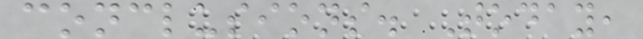conclusions. Today,
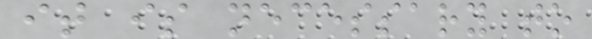it is necessary to
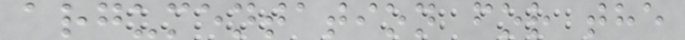argumentation for the
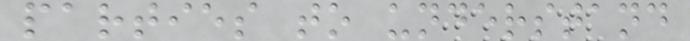parties to understand
